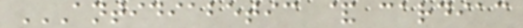ANTIDIABETIC & CARDIAC
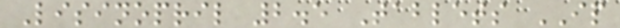Lisinopril 2.5 Tablets IP
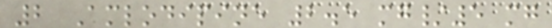2 Amlodipine 2.5 mg/5 mg
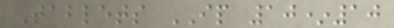Tablets IP 10*10
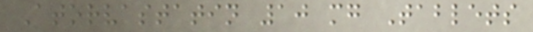Atorvastatin 10 mg Tablets
